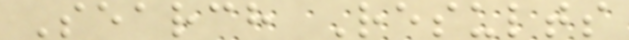Search Results
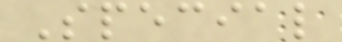Special
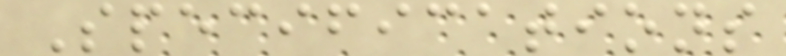Specifications
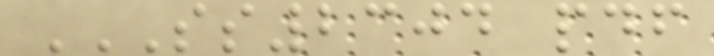SS2304 PDF
